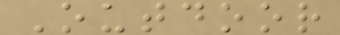Outdoor
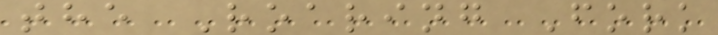the Roaring Fork
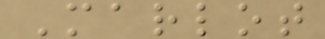Marlot
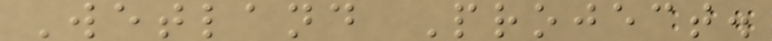Wetland Project.
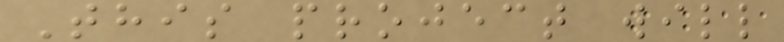This project will
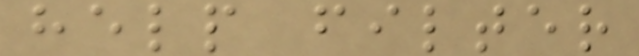help filter
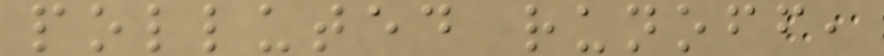polluted runoff,
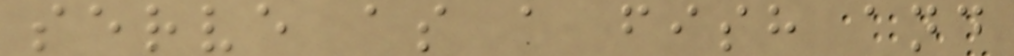serve as a fish and
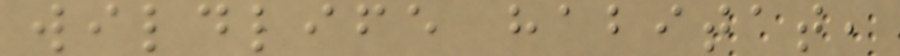wildlife habitat,
